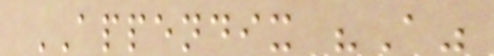APPENDIX "A"
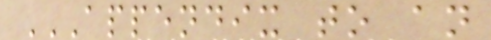APPENDIX TO AN
